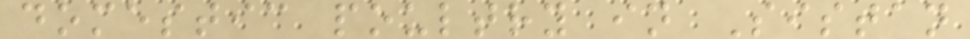domestic poultry in Sistan
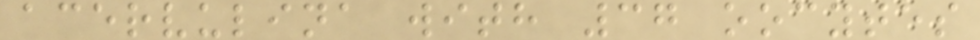acervulina with 37 oocytes
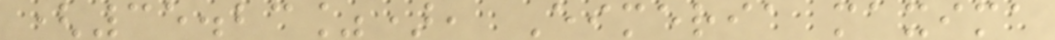(35.23%), Eimeria maxima
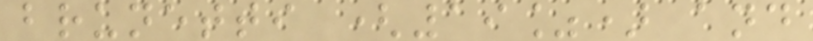brunetti (19%) and
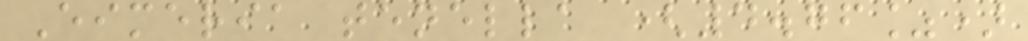Eimeria tenella (4.76%)
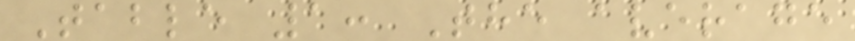Table 1: The average
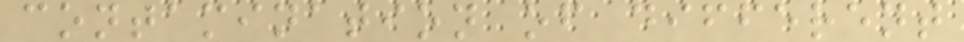contamination of different
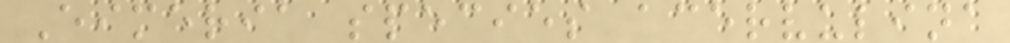Eimeria species acervulina
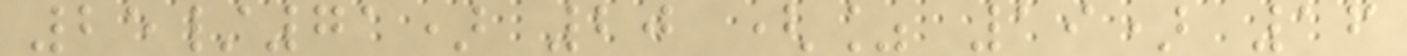25/71) 20 (% 19) 16
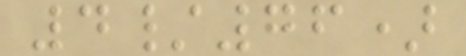4/76)
